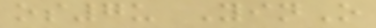os7u YinO
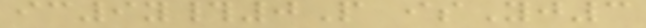ic9y#0P isYj3
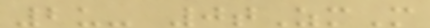2u- 0tZmM
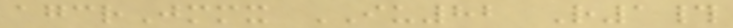agcrJmmx IU82 R1#
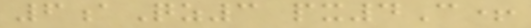6aQz3 px4C+
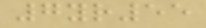7yr55
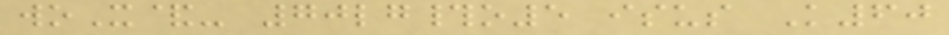woX&- 70lg#o5 isus K60
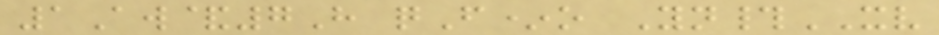1Aw&7H qF*o Yn#XV
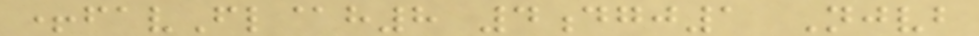+favFl@h8 4dgj1 Njvb
